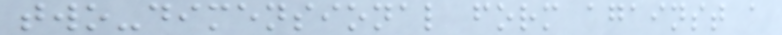two-dimensional form against a
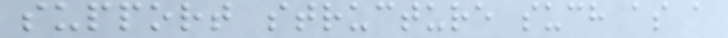support structure such as a
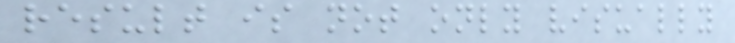result is not only visually
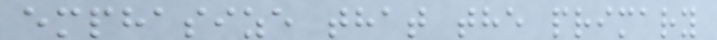emphasize that the primary
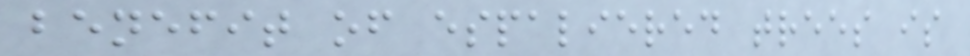benefit of espaliered trees is
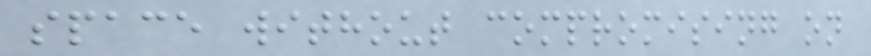space without compromising on
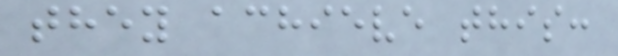they achieve this:
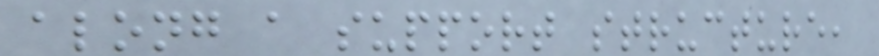along a support structure,
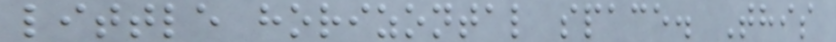little horizontal space. This
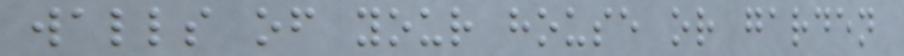walls of your house or garden
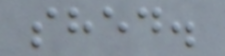shed.
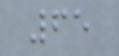65
